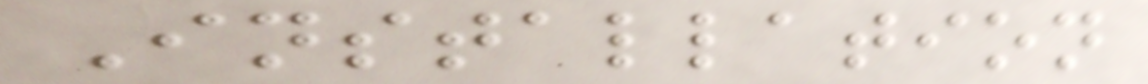Installation
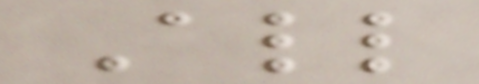All
